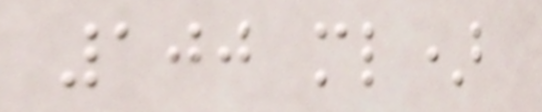100 ml)
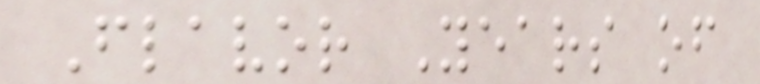Flavor Years of
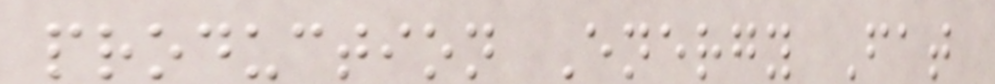production Energy Fat
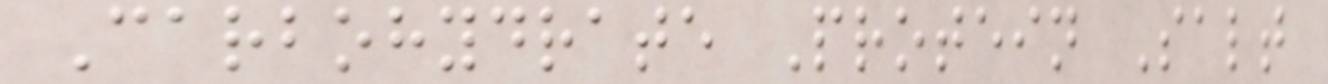Carbohydrate Protein Salt
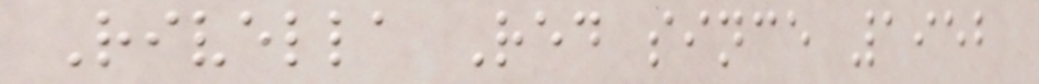Rivella Red since 1952
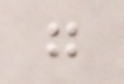g
